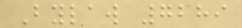Bylaw 7289
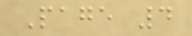Page 4
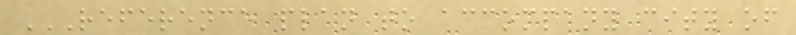REFERENCE PLAN TO ACCOMPANY CITY OF
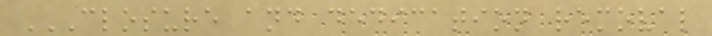CLOSURE AND DEDICATION REMOVAL
